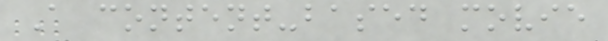A content-based movie
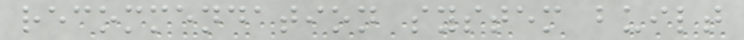recommendation system built
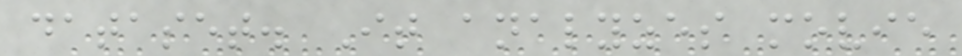dataset. It analyzes movie
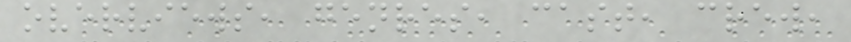overviews, genres, cast, crew,
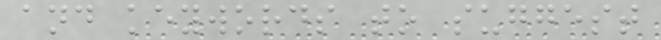and keywords to suggest
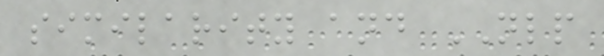similarity and NLP
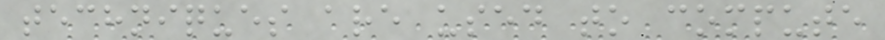techniques are used to compute
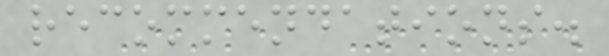recommendations.
